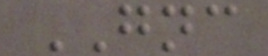GNC
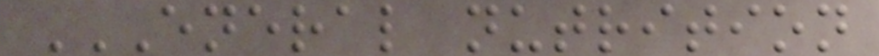ENERAL NUTRITION
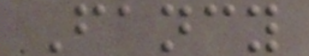Fancy
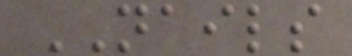NAILS
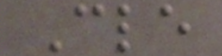Cle
